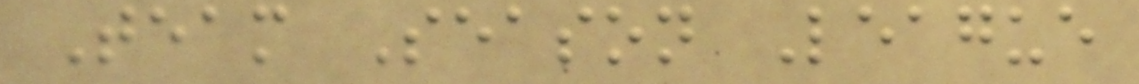Team Season League
